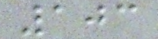103
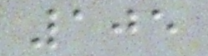105
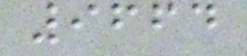9664
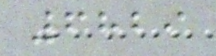6829
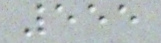555
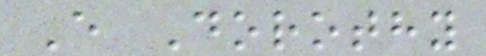E Dorothy
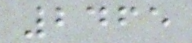2465
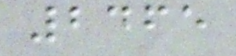2465
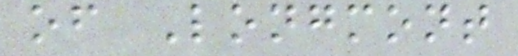of Longmont
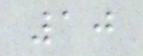10
